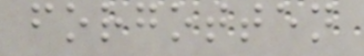forgotten
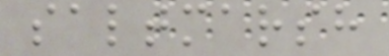saltmarsh
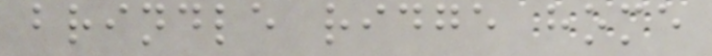brindle ridge home
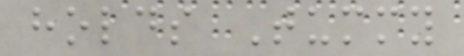holds Tummy
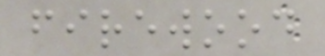firewood
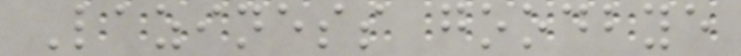Laziness goodbye
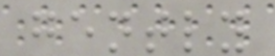gently
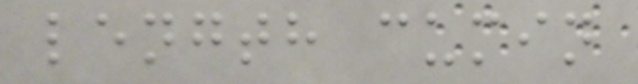length cumin
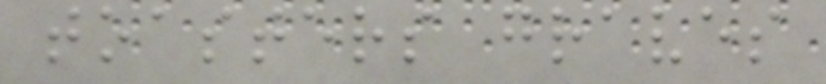toasters graves
